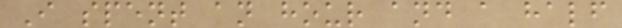I spent an hour and a half
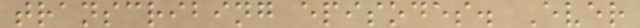transcribing episodes. Ever
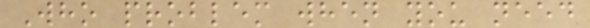Who problem when you need
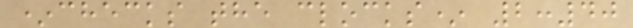*checks the clocks* 2:40
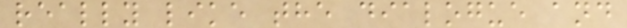really like the dialogue and
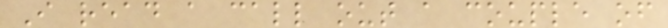I read a call out a couple of
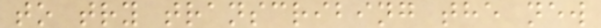to try transcribing the new
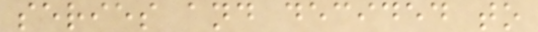series and decided to
